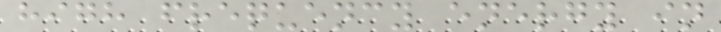high frequency energy in
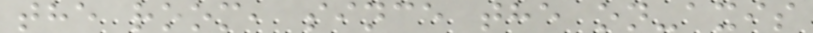the room, since the on-axis
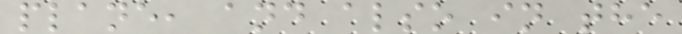plane, and also in the
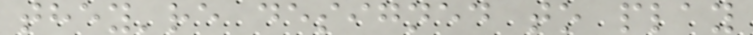they're designed to play
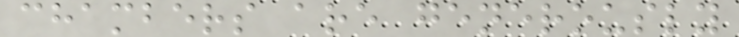chambers are generously
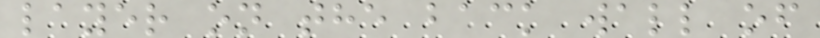layer on the back wall of
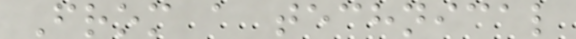From a technical
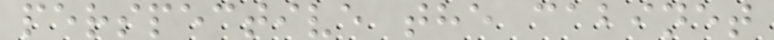perspective the cabinet
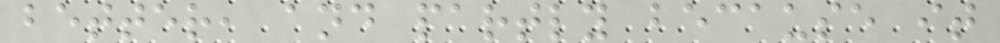better, and partly because it
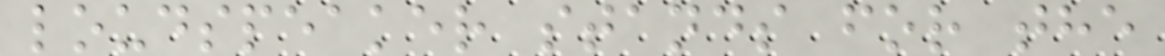loudspeaker stands for the
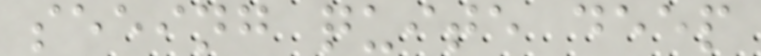seeing quite deep
